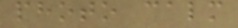photo calm
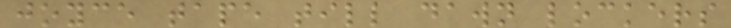joyce tape till dawn lockers
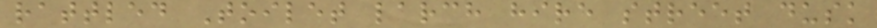rattled Toilet larch hire street dusk
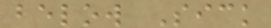below Sick
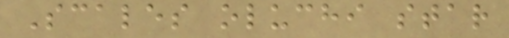Scales oluchi star
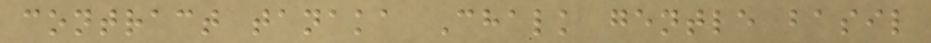contract tanaka Chalk gentle basil
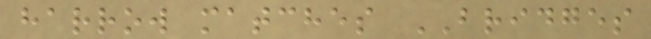harrow matches BRIDGES
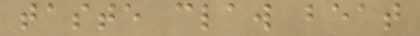taste claw beat
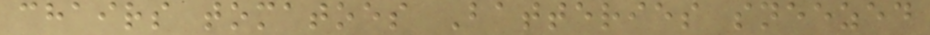chairs tomatoes Batteries sneezed
